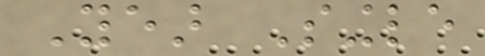Year Single
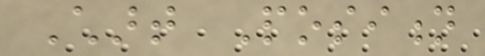Chart Position
